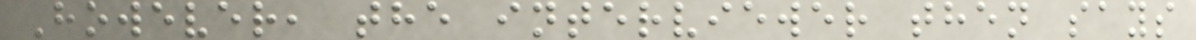However, the interviewer then says
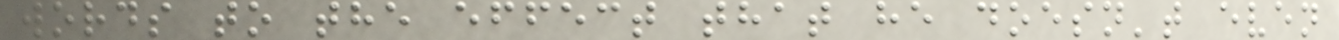words to the effect that he doesn't even
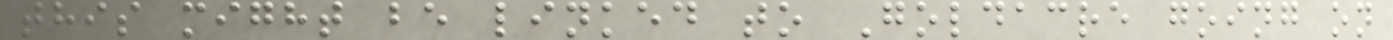this might be linked to Goldacre going on
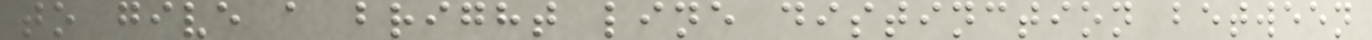to give a bright line distinction between
